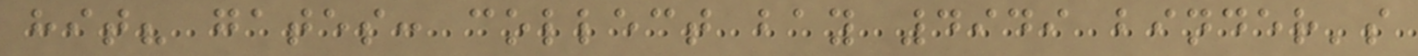hit? gates: collect bay 4949 binder's
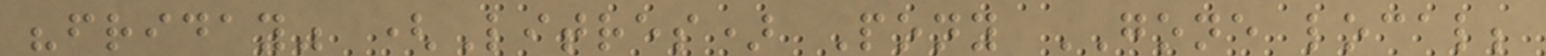"friday" (Litres) Pony GONE local;
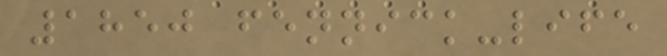1850 fennick-life
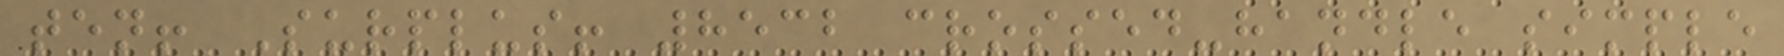ten! Surplus! 8532 crossed-handle simple
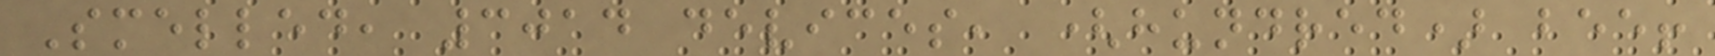Smelled, 3014 devices, (hundred) bee!
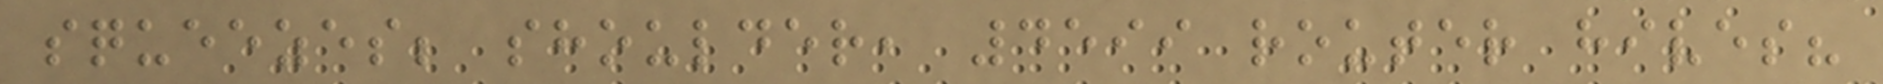squeezes; shoulder, 4599 router hives?
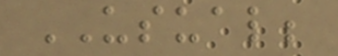USUAL;
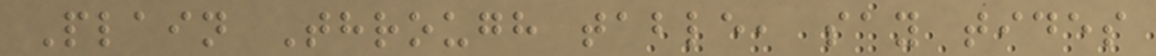Plain Through table, say tides
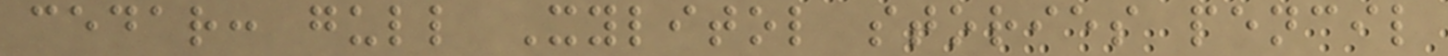cedar: gull Xylitol stories pencil
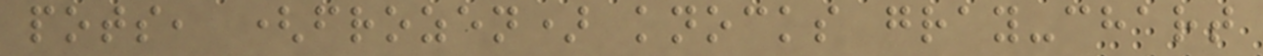pots, (frozen) knocks gray-chart
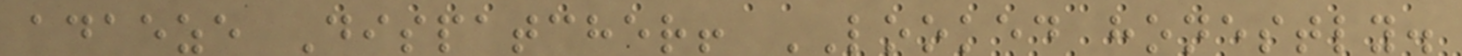adaeze Dispatcher! LOOKED honestly.
